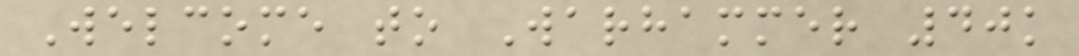Welcome to Warhammer 40k
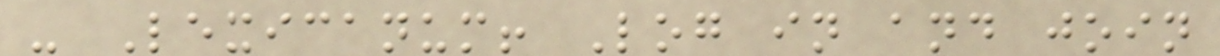- Lexicanum! Log in and join
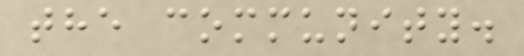the community.
